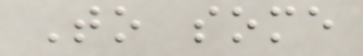To some
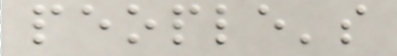people's
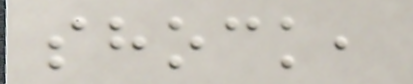shock,
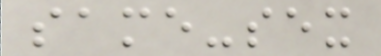same-sex
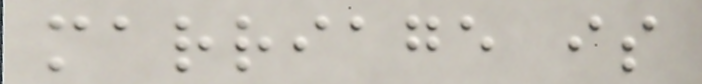marriage is
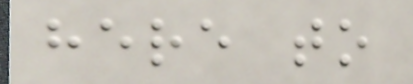here to
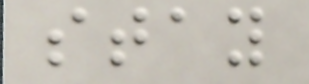stay
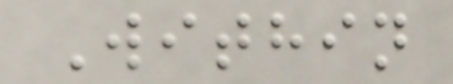Within
